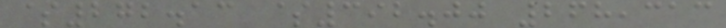$272.13 $392.00 268,313
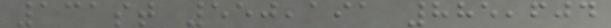131st 550,191 885,604
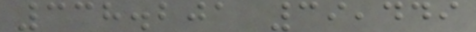338.201 39,449
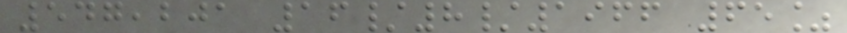547,201 16/8/1966 65%
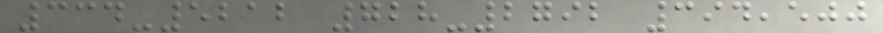334-5212 728-2792 394,500
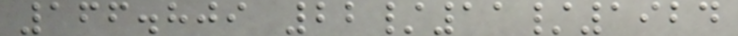166.809 22/11/1924
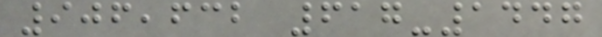906,632 617-1447
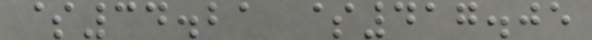$34.21 $417.05
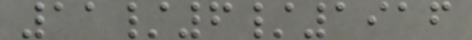11/6/1916
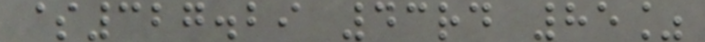$327.29 43rd 85%
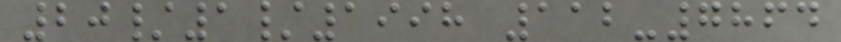20/1/1998 112-7864
